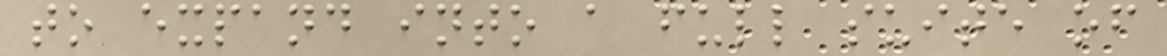to expand into a full suite of
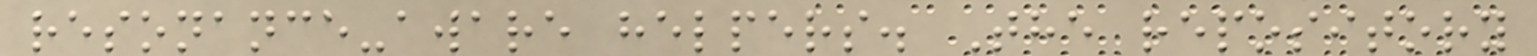resonance-aware helpers. The repository
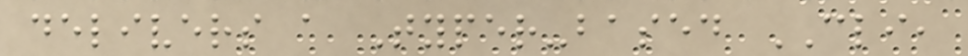delivers a Typer-based CLI,
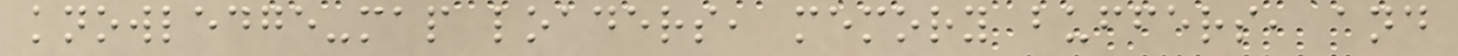knowledge-map loaders, memory buffers, and
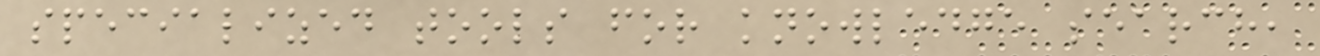specialized tools for knowledge search,
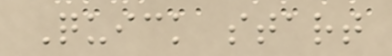Quick start
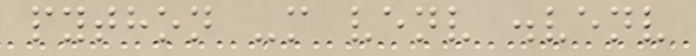python -m venv .venv
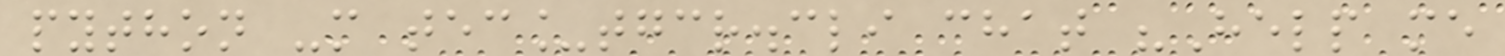python -m tec_tgcr.cli chat "Help me
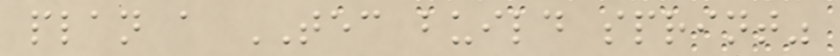plan a TEC build sprint"
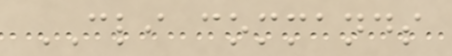CLI commands
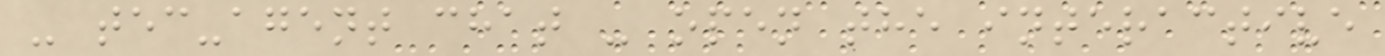- tec-agent chat - open the interactive
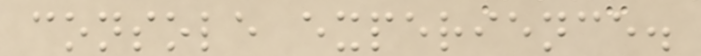console experience.
